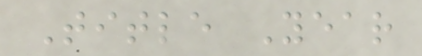Title Year
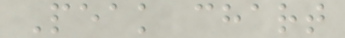Peak chart
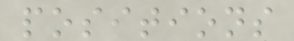positions
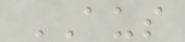AUS
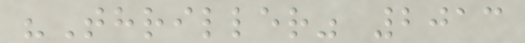"Thriller" 2013
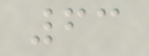63
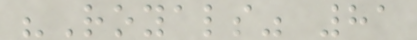"Royals" 81
